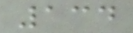134
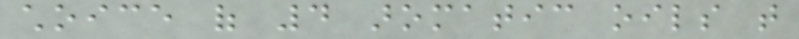choice of 4 aromatic oils that
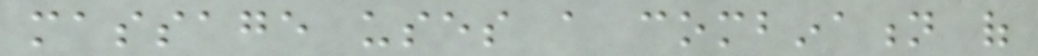massage uses a combination of
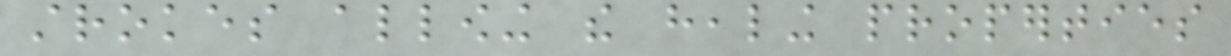strokes allowing the healing properties
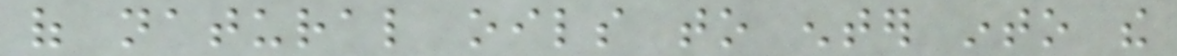of natural oils to enter into the
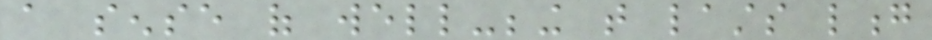a sense of well-being that lasts long
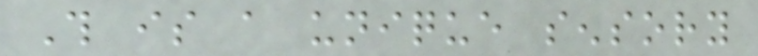This is a unique sensory
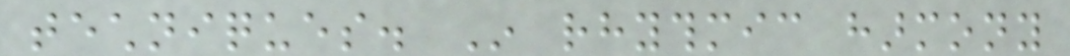techniques. In rhythmic harmony
